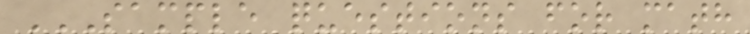SAMPLE QUESTIONS FOR MATH
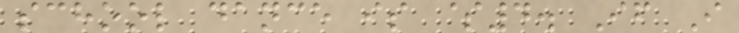school dance is $4. If I
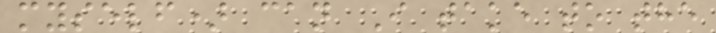myself) can I take to the
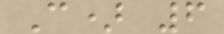C) 6
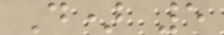D) 5
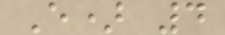E) 4
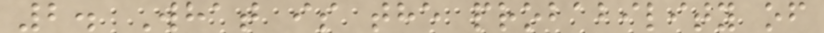2. What is the probability of
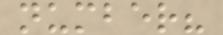number?
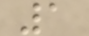1
